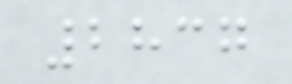2837
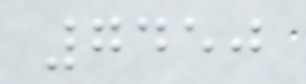7450
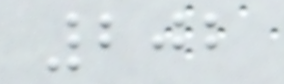202
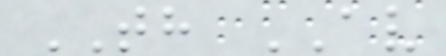TH AV
